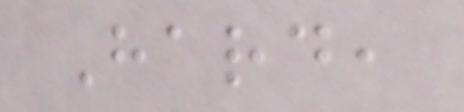Hard,
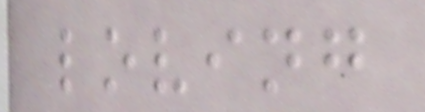loving
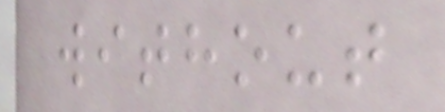without
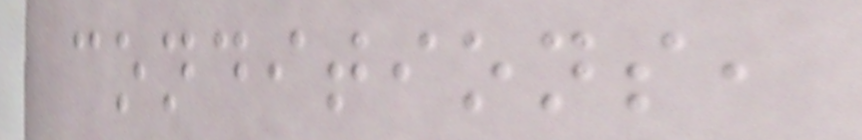conditions,
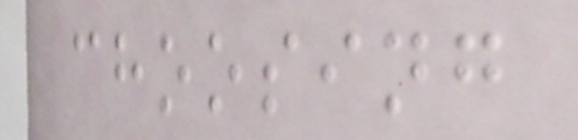choosing
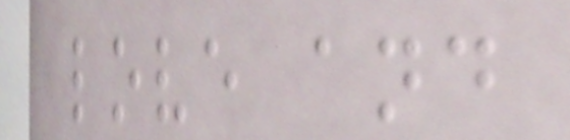love and
